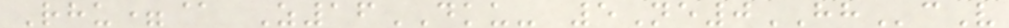Rhu=@ Z16DKU- 5Ne0HHcV
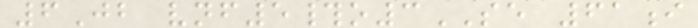6Jb vnf5#o3SE 61i
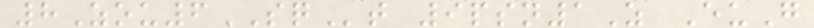8Zou6SQt 9psn1Z EuG
